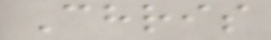Chris
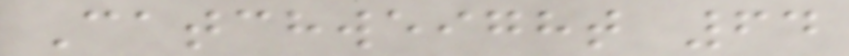Catchweight 64
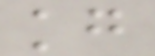kg
